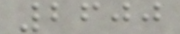2600
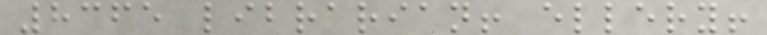8365 librarian! ellery!
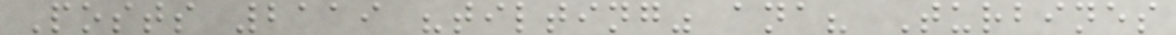Posts 2119 "tilting" ana? Turbines
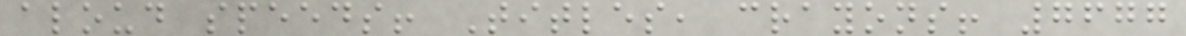aloud speeds! Titles, crayons! 7677
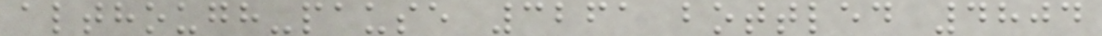although-pause 3261 bottled 4804
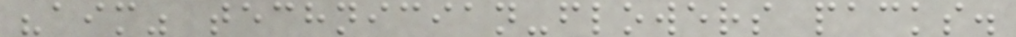"aim" technician-flowers packs.
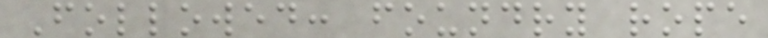Followed: foundry rope
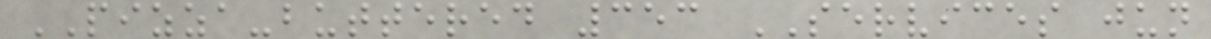PIZZA-buttered 353 SERVICES jun
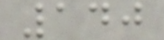140
